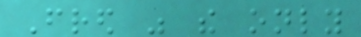Fred was the only
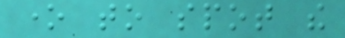one to spot the
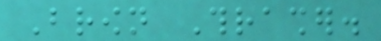Brown Thrasher.
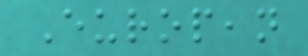European
